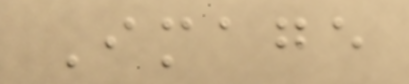Image
